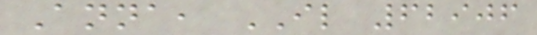Anna, IL 62906
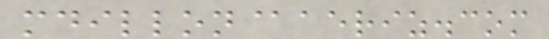mdillon@aeriz.com
